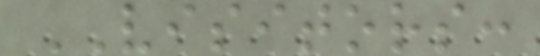VISITORS:
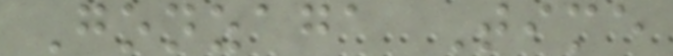Gonzaga Time
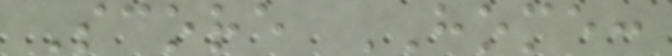Score HOME:
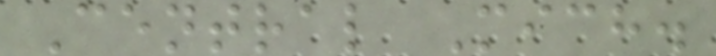Central Mich.
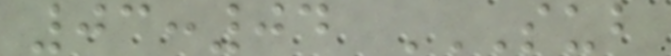03:04 SUB
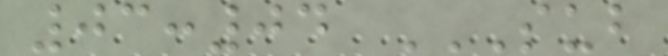03:04 SUB
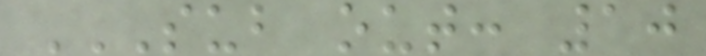SUB OUT: 10
